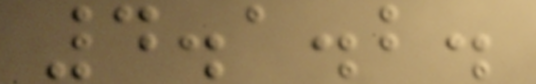4.1.2.
